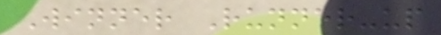Winner Runner-up
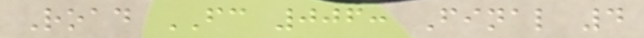Road FC 006: Final 4
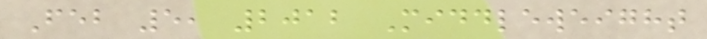Feb 5, 2012 Middleweight
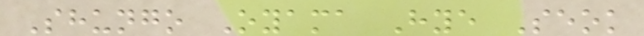Shungo Oyama Hye Seok
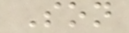Son
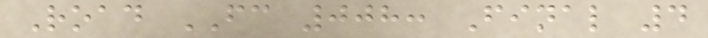Road FC 008: Final 4
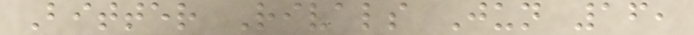Bitter Rivals Jun 16,
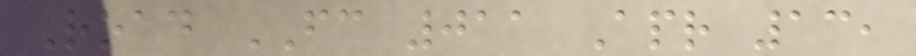Road FC 011 Apr 13,
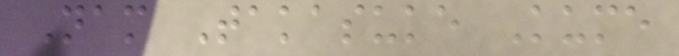Nam Takasuke Kume
